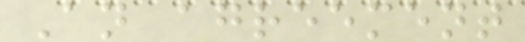An agreement
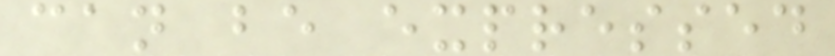can be expressed
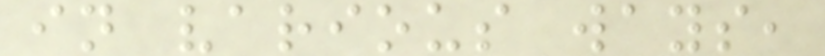in various ways,
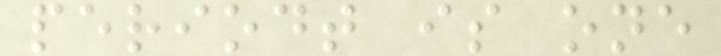periodt is one
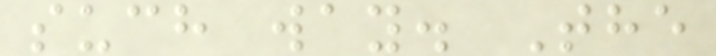such way. The
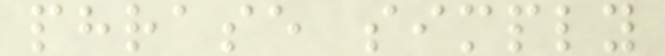phrase simply
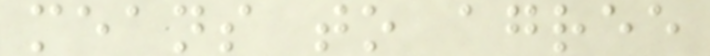means to agree
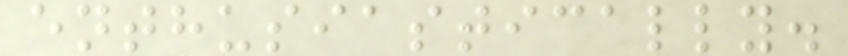enthusiastically.
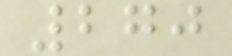270
